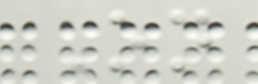On
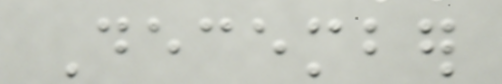December
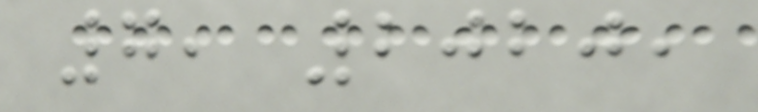7, 2020,
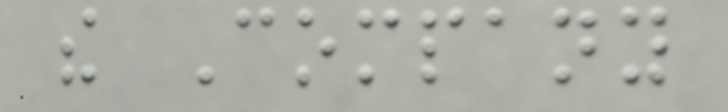the Company
